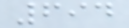694
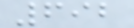692
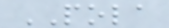POLA
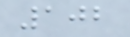102
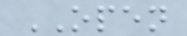OPEN
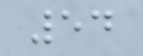54
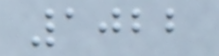1022
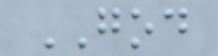GOD
